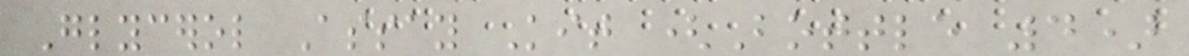Glycerol Assay Kit (Bottle 4)
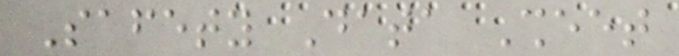Safety Data Sheet
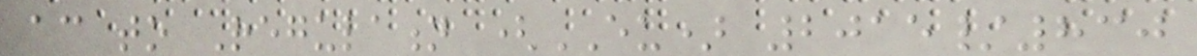according to Regulation (EU) 2015/830
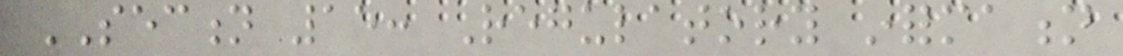SECTION 15: Regulatory information
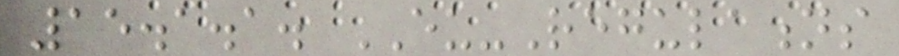15.1.1. EU-Regulations
